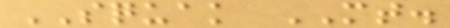SQUAK MT.
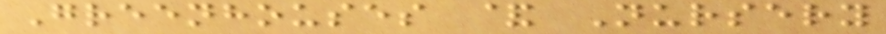Greenhouses & Nursery
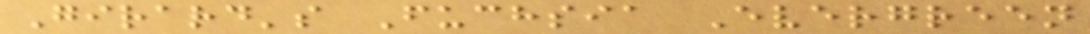Girard's Fuchsia Evergreen
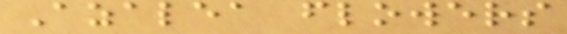Azalea flowers
